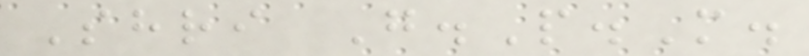Shri G.P.M.
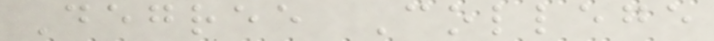Degree College
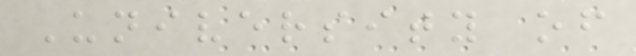University of
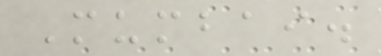Mumbai.
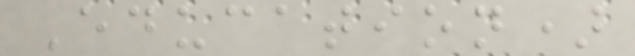Education)
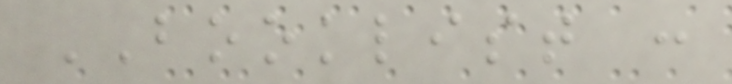BOOKLIST :
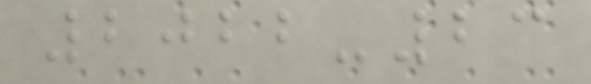2022-23
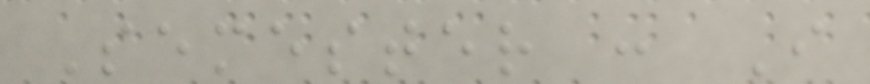Semester : I
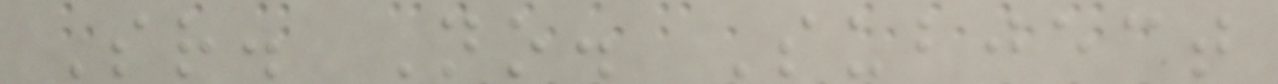Sr. No. Subject
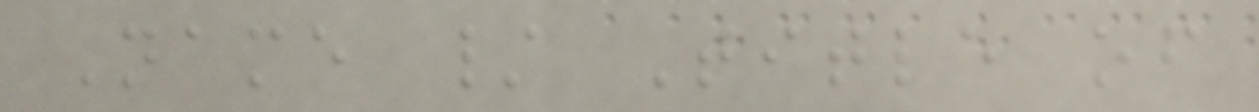Name / Title of
